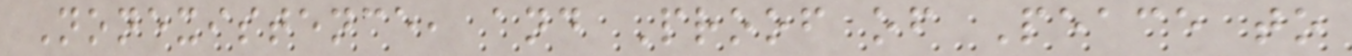Nonexistence, and Proof of Peace to
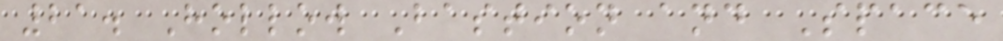21. Hollow Bastion and Space
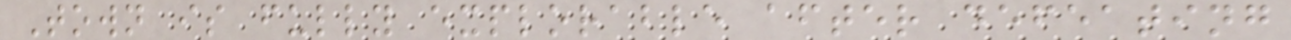Town is fully explorable after defeating
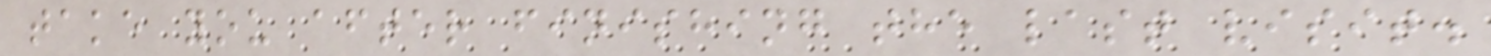take you after finishing the last visit.
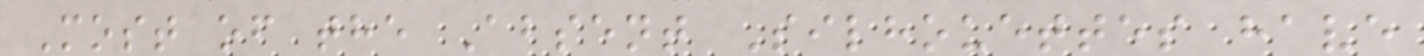Most of the Absent Silhouettes have
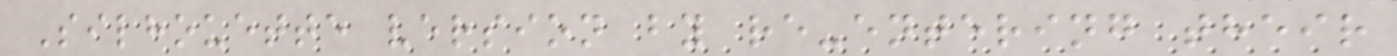Silhouette version by re-entering their
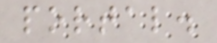portal.
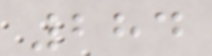284
